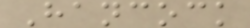Hancock
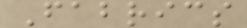Fabrics
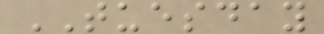TUESDAY
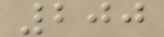200
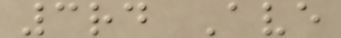3rd Ave
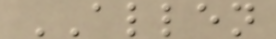ALLEN
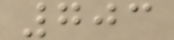703
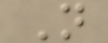N
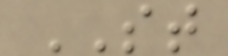ST
